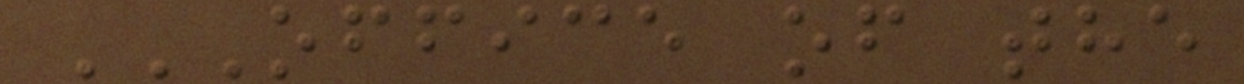OFFICE OF THE
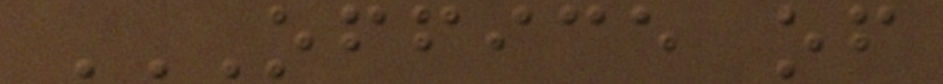OFFICE OF
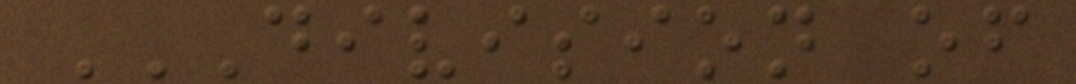DIVISION OF
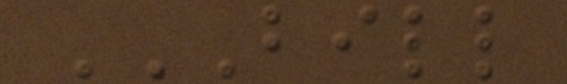BILL
